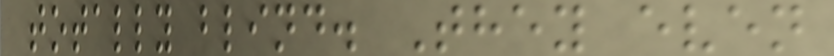totally blind. They even
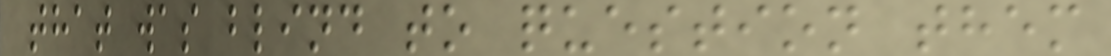that was blind to question them
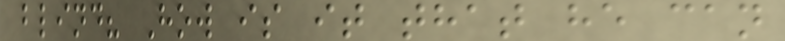blind? How is it that he can
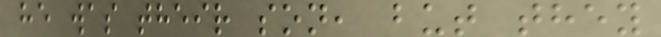he was their son, but they
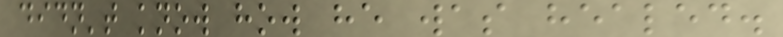didn't know how he was healed.
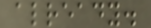already.
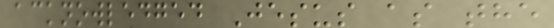acknowledged Jesus as the
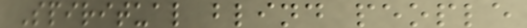Spiritual blind people
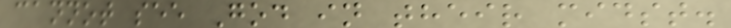cannot see God in their midst.
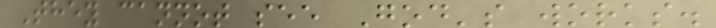They cannot see God's works.
